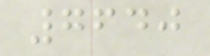7640
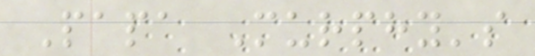Papa Murphy's
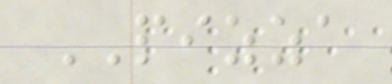PIZZA
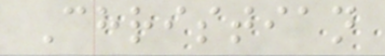Christian
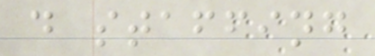d staffing
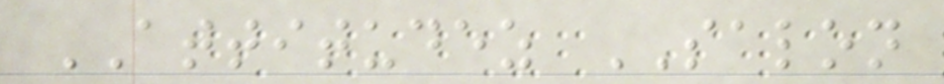ATTITUDEZ SALON
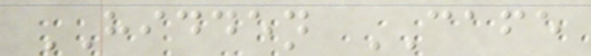HIDDEN CAFE
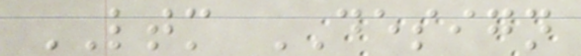LTM DESIGN
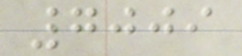7009
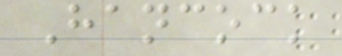Hancock
